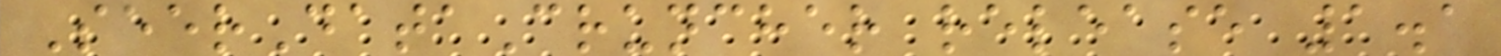SeerDataCruncher release 1.1
